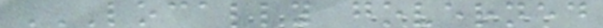LOCALLY GOVERNED
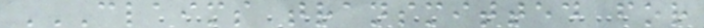CLAIMS TRANSMITTED FOR
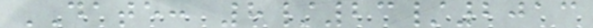DATE: 8/23/2013
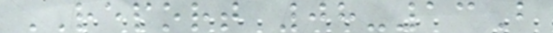REPORT 08-13B
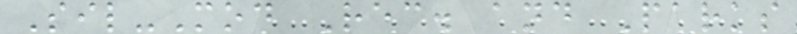Sil-Mod Rec. and Parks
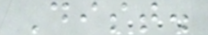Dist.
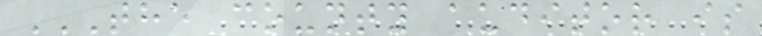THE COUNTY AUDITOR IS
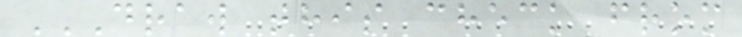DRAW THIS CHECK FROM
